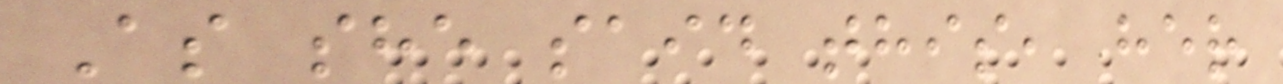As she said this, her
